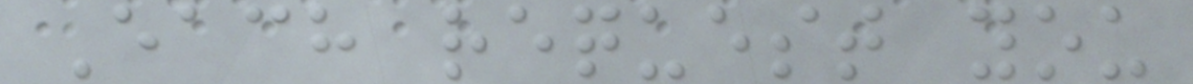Each request you
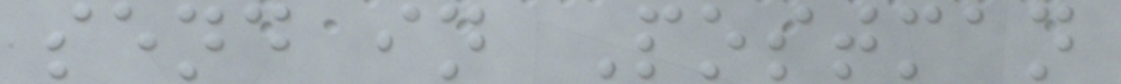send in Postman
